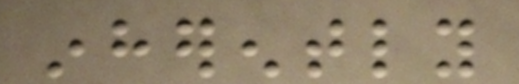inherently
